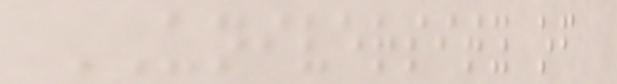UNIVERSITY of
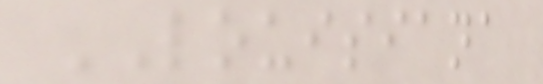LOUISIANA
